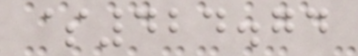$424.74
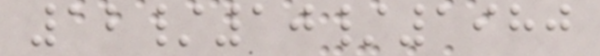12/10/1980
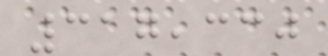317,330
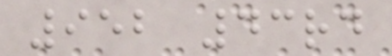952 43rd
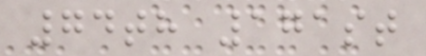74th 171st
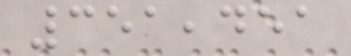351,451
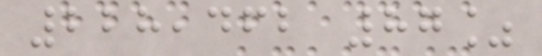228,462 87%
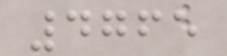4765
